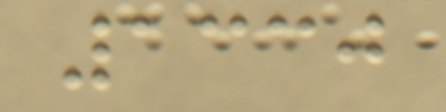1330
